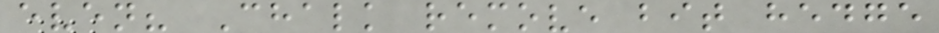even? Chalk remove bit hedge
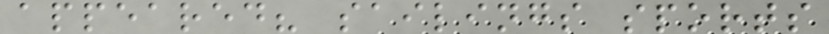appeared? sailings sports
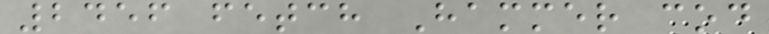2456 fetch Hammer cod
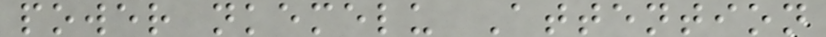power nkemelu Attention
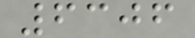6306
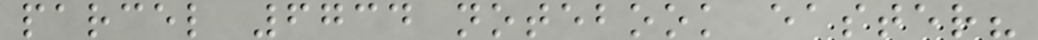parcel 6734 notebook easter?
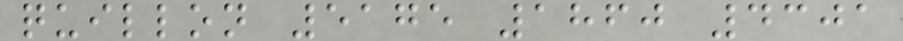quillon 5175 1860 4301
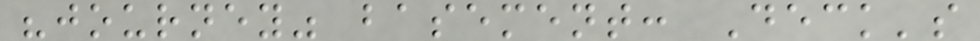"journey" basement: Deck's
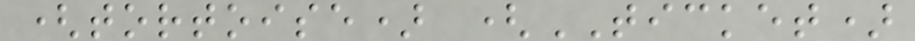(tortoise) (TICKET)
